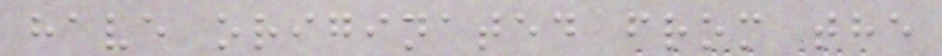have originated from the
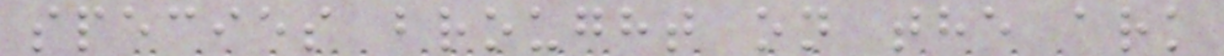species brought on the ark
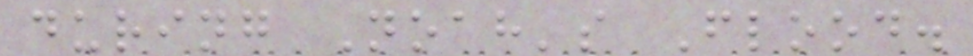during Noah's Flood.
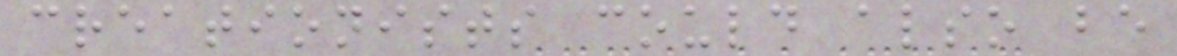creationists could also be
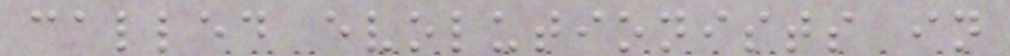called evolutionists in
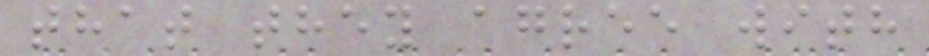that they agree with
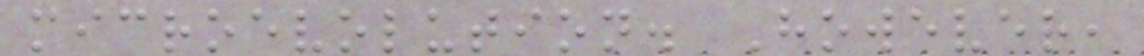microevolution. However,
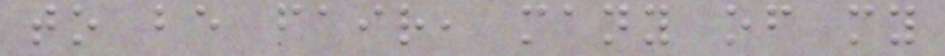to be fair, many of my
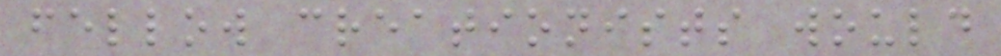fellow creationists would
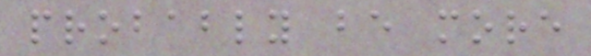probably be more
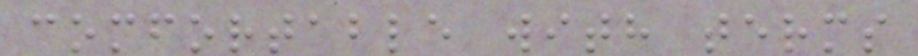comfortable with terms
